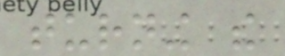turning the
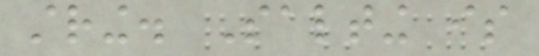string. Salting is
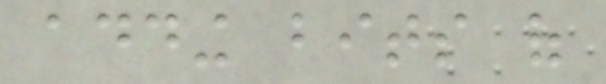adding bits of
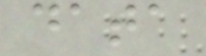data
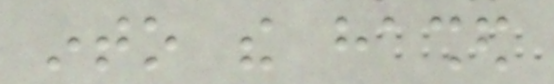into the hashed
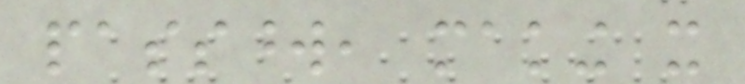password, making it
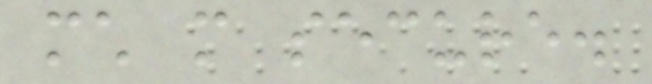much more secure.
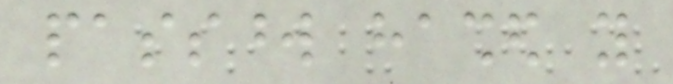password hashed you
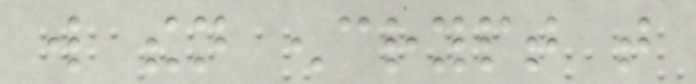will then encrypt that
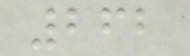262
